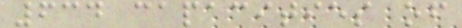634 capacities of
